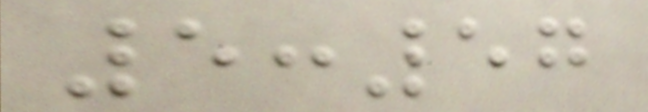5:57
